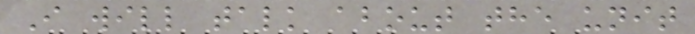I will talk about the unit
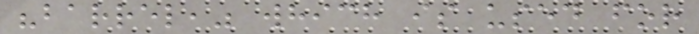"barrel," which is used for
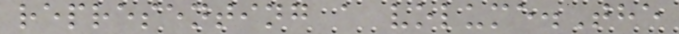representing a volume.The
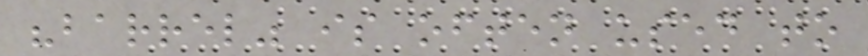"barrel" is often used to
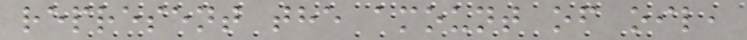represent the amount of oil,
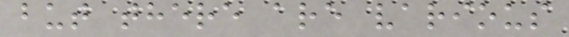but there are various
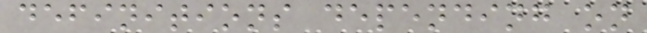definitions depending on
